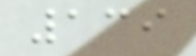139
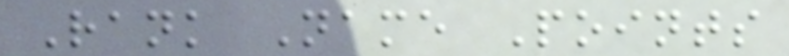Rank Name Points
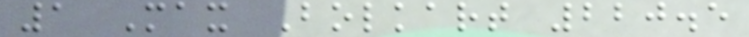1 Max Bolkart 220.5
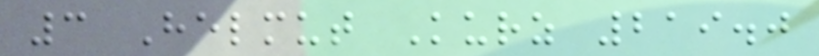3 Helmut Kurz 219.0
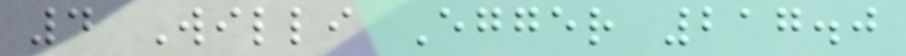4 Willi Egger 217.0
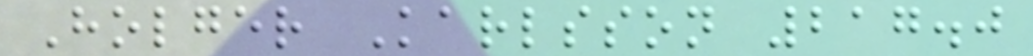Holger Karlsson 217.0
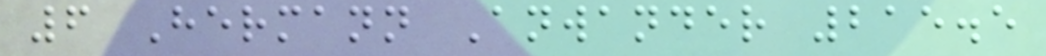6 Hermann Anwander 215.5
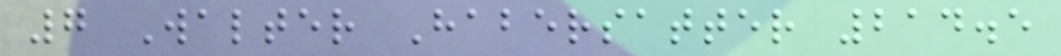7 Walter Habersatter 214.5
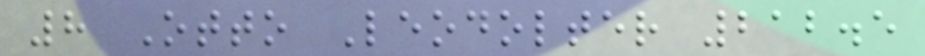8 Otto Leodolter 212.5
